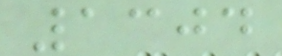1304
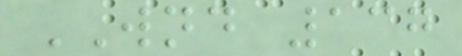WND 137
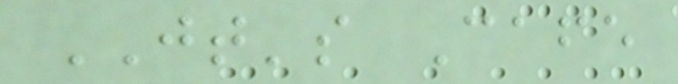JT's Cafe
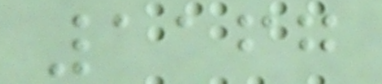1167
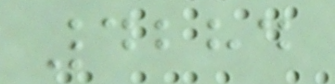4284
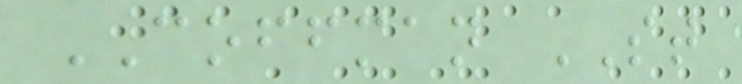COFFMAN ST
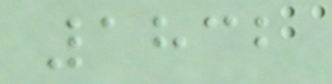1832
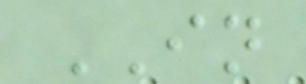IN
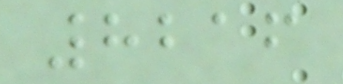8216
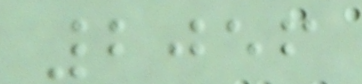2056
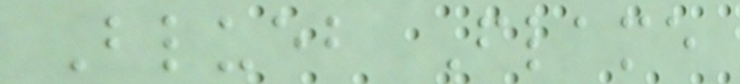Blueb Flame
